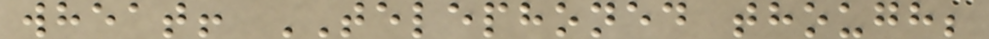wheat! TELEPHONED though;
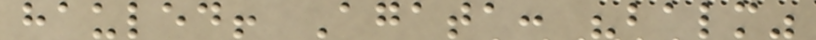hauled! Agata: "balm"
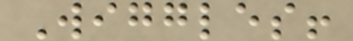Wiggles!
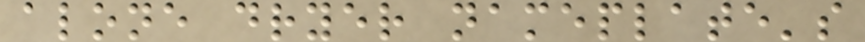alone dryer nameplate's
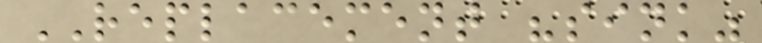REPLACEMENT "sink"
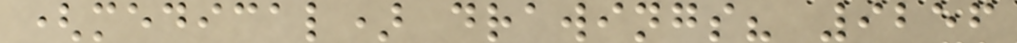(medical) drawings? 9256
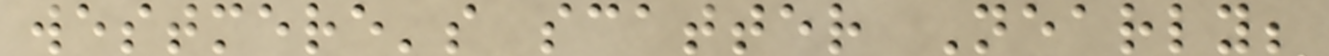westmere's scatter Nearly;
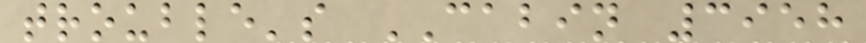trouble's CABIN 3958
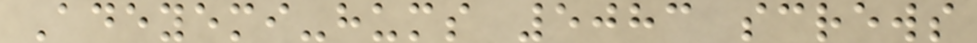Adeyemi-hums 5083 screws
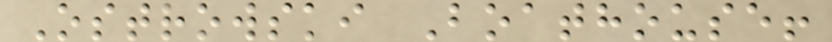Ostrowski Boathouse!
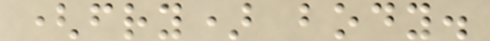(fry) body.
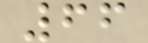66
